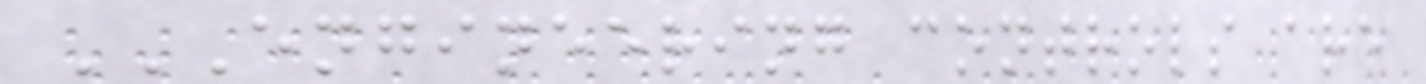ENGINEERING CONTROLS ARE
